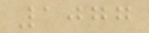1077
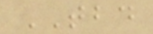TBD
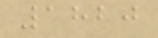1820
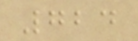724
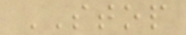STOP
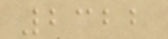2322
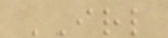IRL
